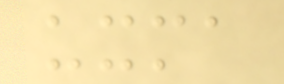uxma
